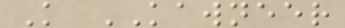K KAWNEER
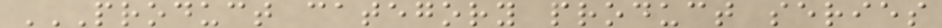PRODUCT CATEGORY PRODUCT SERIES
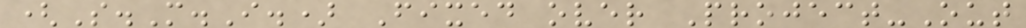(S.M.I.) Fixed over Project-Out
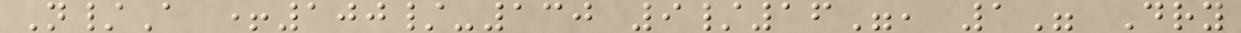N/A +100/-130 9/16", 1" Dry
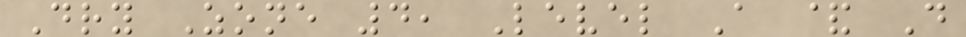Dry Zone 4, Level A & D
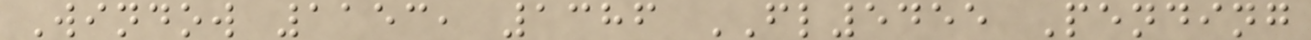Window 1153, 1386 FL5455 Pending
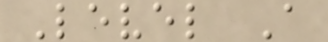Level A
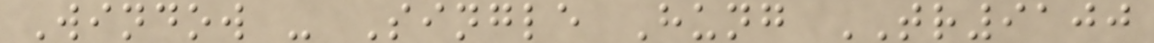Window - Single Hung TR9100
